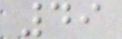49
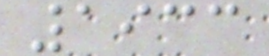1933
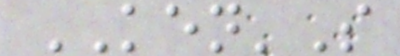KEN'S
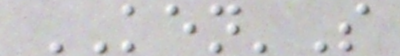KEN'S
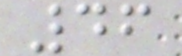46
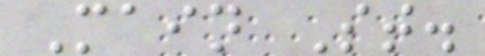Main St.
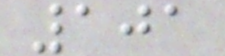101
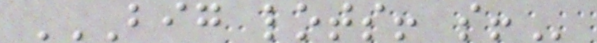BIG LOTS! S!
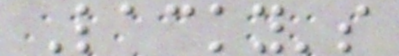Lacky's
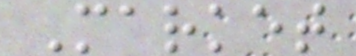Market
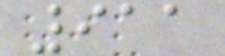911
